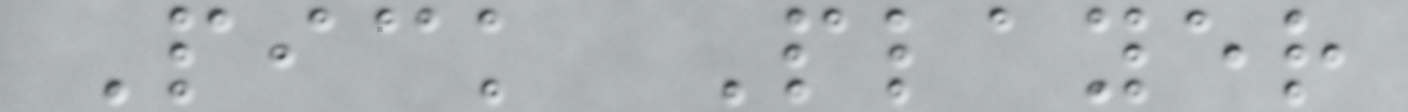Pick Player
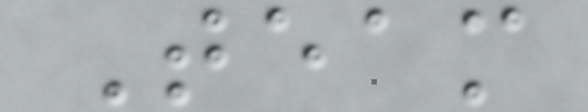Team
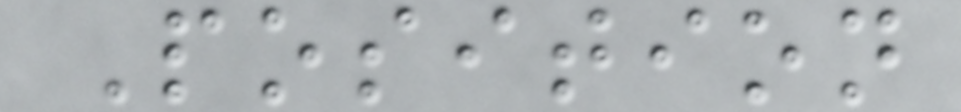Position
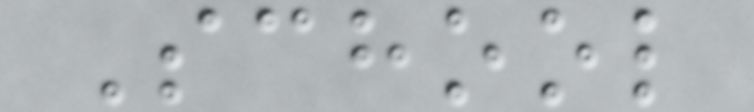School
